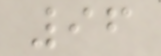96
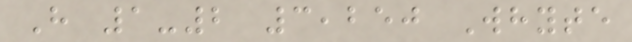H 1-2 3,250 Whyte
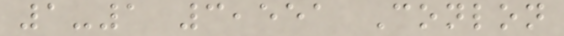1-1 3,551 Conlon
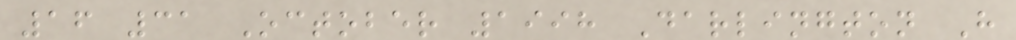16 31 October 1998 Darlington H
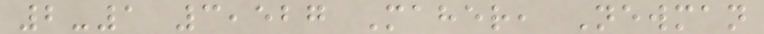2-1 3,527 Maher, Newman
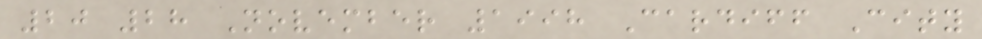20 28 November 1998 Cardiff City
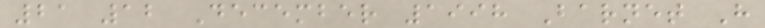21 12 December 1998 Barnet H
